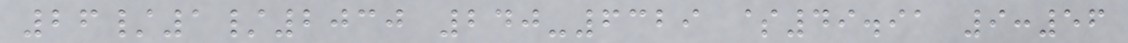26/1/2030 240-6329 $49.91 9:56
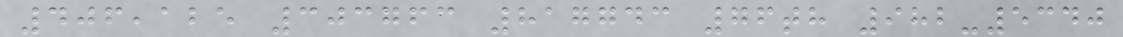406,125 303763 817743 76th 982-5340
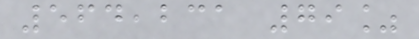564,231 79%
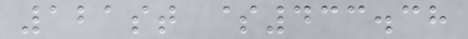121st $433.38
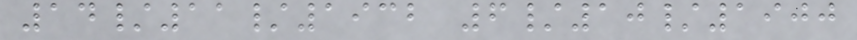14/11/1932 6/10/1900
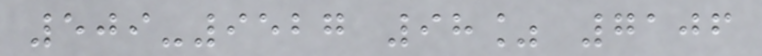509-9527 98% 7106
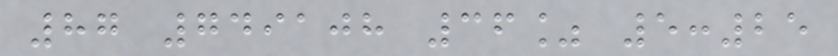87 749108 36% 5:25
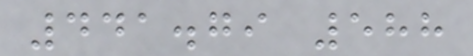441.79 588
